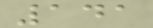141
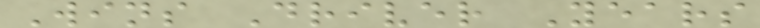Wins Driver Years
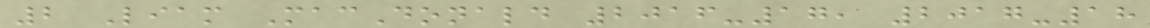2 Liam MacDonald 2016-17, 2017-18
